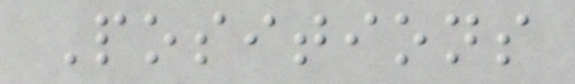Positions
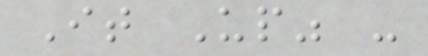It Up" -
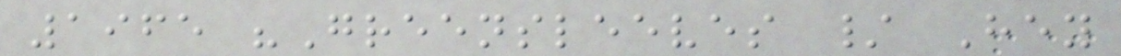1965 "Greensleeves / Hey
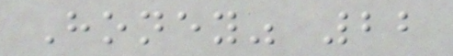Honey" 22
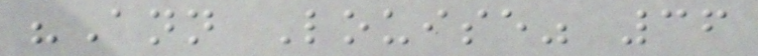"Ann Louise" 36
